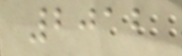2012
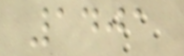1401
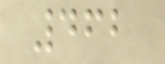462
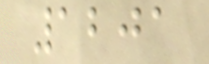1201
